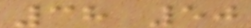38 50
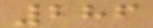286
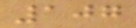107
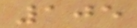105
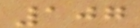107
